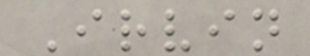Irvin
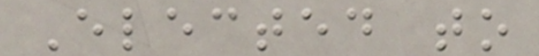Elected to
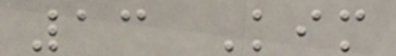13 Kim
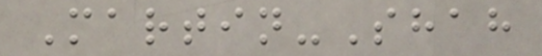Martin-Shah
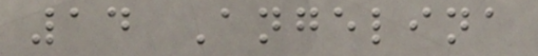14 Angelina
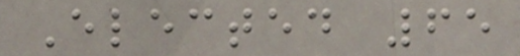Elected 65
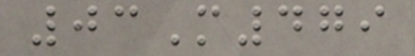03M479
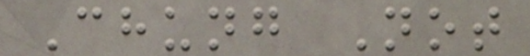Chung Not
